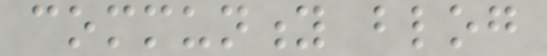community blog
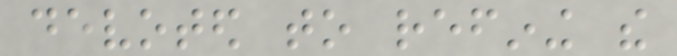devoted to refining the
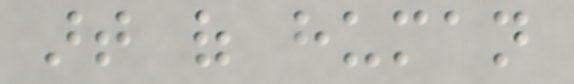art of human
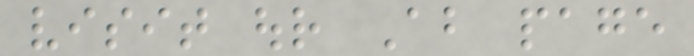visit our About page
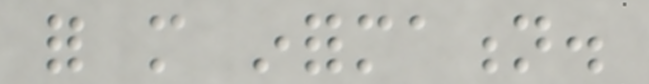for more information.
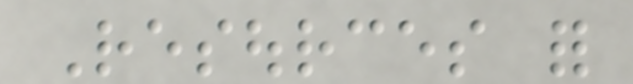Resources for
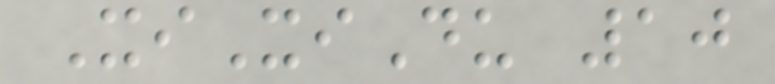XiXiDu 10
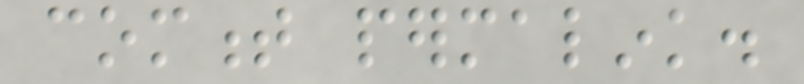comment permalink.
